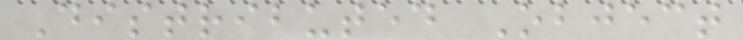Distributed Object
